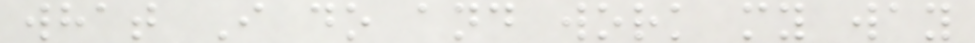what I do and work my way
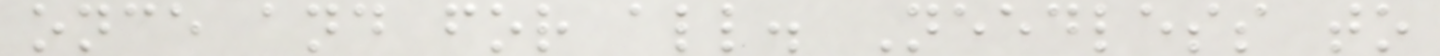once and for all. Needless to
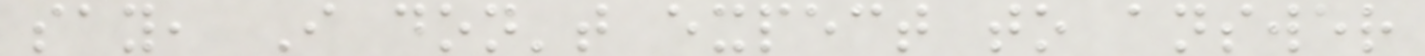say, I don't expect to answer
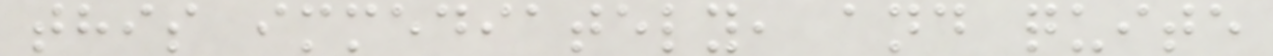this immediately, and quite
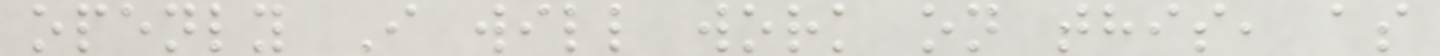openly I will work on this, as
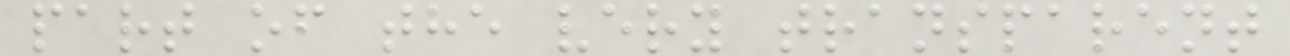part of the very transparent
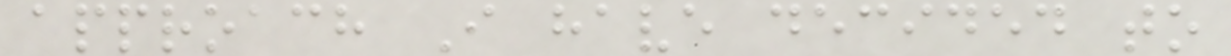approach I have decided to
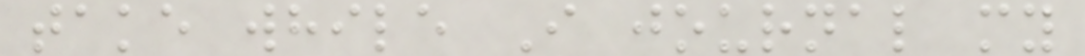take while I journal my
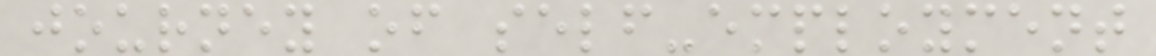journey of self-employment
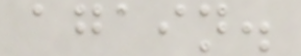again.
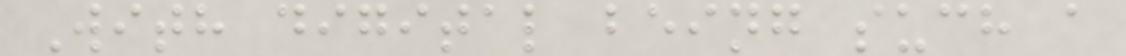With digital being such a
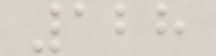128
